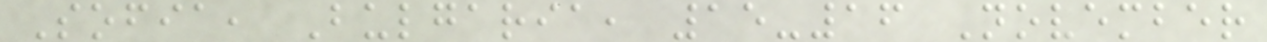Sofia, Bulgaria, 15-16 November
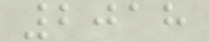2018
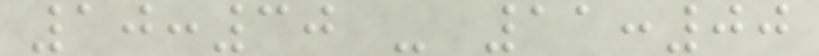10:30 - 11:00
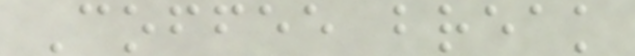Coffee break
